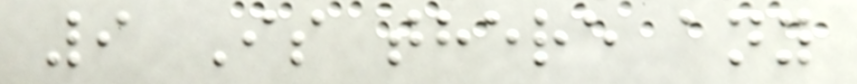9 Is there any
